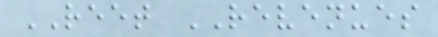REET REVENUES
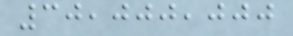30,000,000
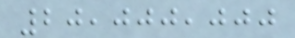20,000,000
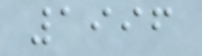1996
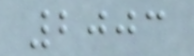2003
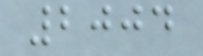2004
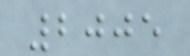2005
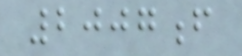2007f
